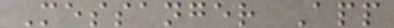Messanger App
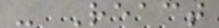- React
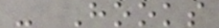- Hooks
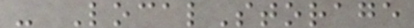- LocalStorage
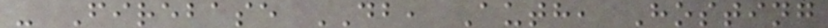- Firebase DB, Auth, Hosting
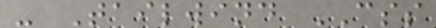- Tailwind CSS
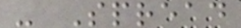- Spread
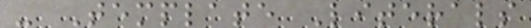- Template Literals
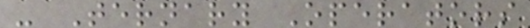- Ternary Operators
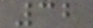32
